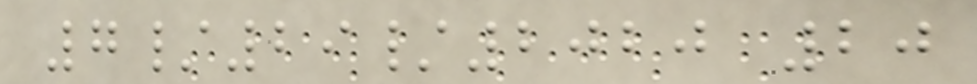7/29/2020 20
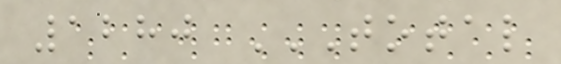1280 TOTAL
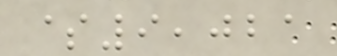$9,021
